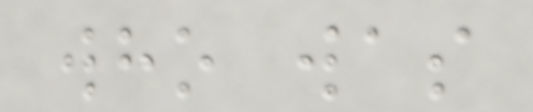who was
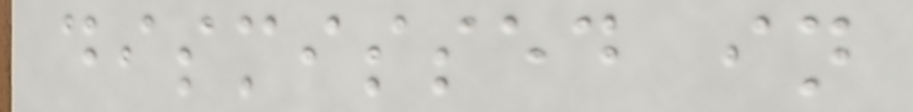dismissed in
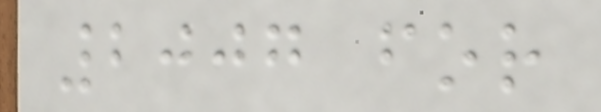2007 for
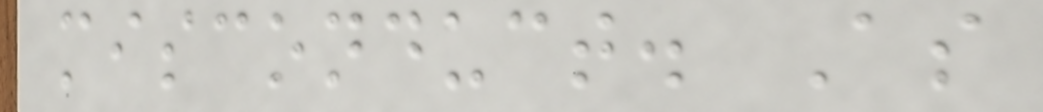misconduct. As
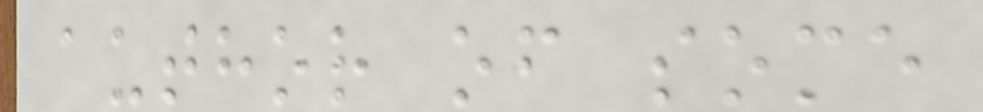author of some
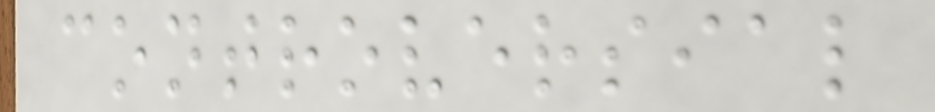controversial
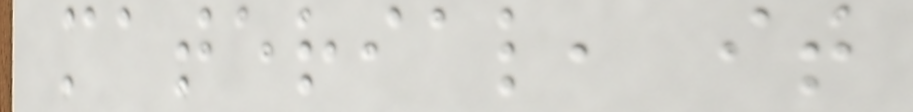material, it
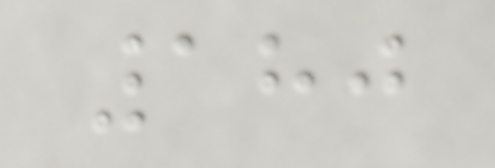180
